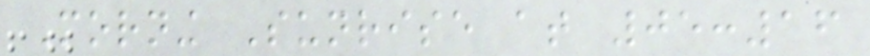Morning Sunrise at 05:16
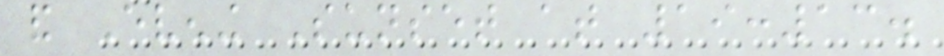and Evening Sunset at 19:13.
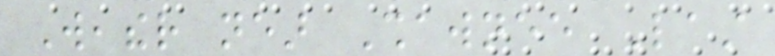Weather near Shawnee Last
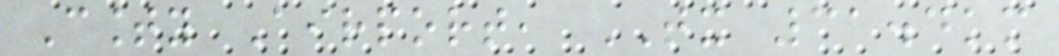County Airport, TX 31.4km
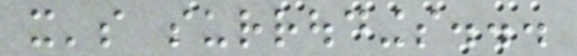it's surroudings...
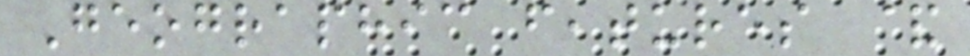Geographic features &
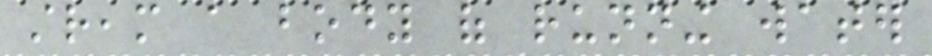stream a body of running water
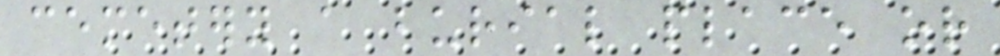cemetery a burial place or
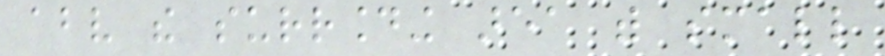above the surrounding area with small
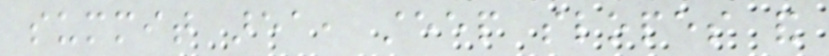summit area, steep slopes and
